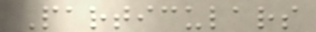Particulars
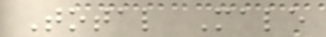Total Male
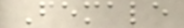Female
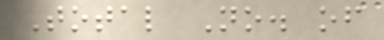Total No. of
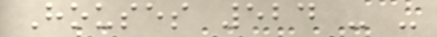Houses 524 - -
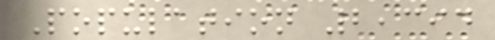Population 2,394
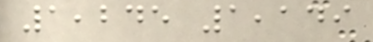1,245 1,149
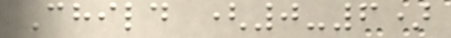Child (0-6)
